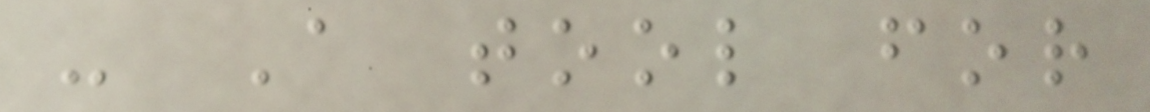- A tool for
